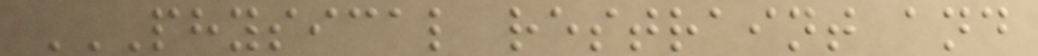PHYSICAL RESTRAINT AND
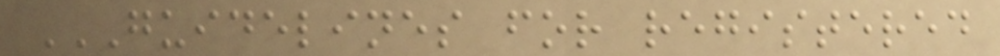GUIDELINES FOR REGISTERED
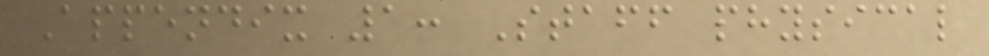Appendix 1: Staff physical
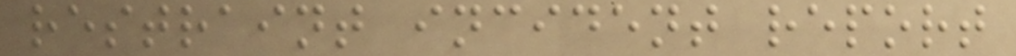restraint incident report
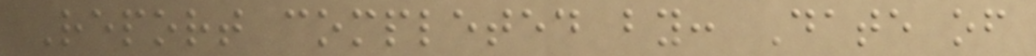Report completed by: Date of
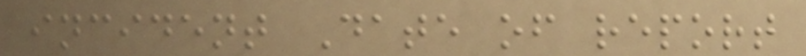incident Date of report
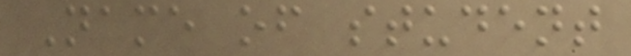Name of student
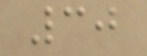30
